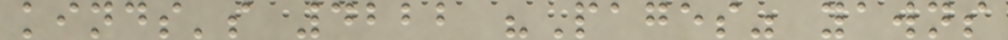kinds's 4222 "Pages" yawns
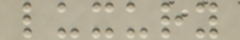luxury
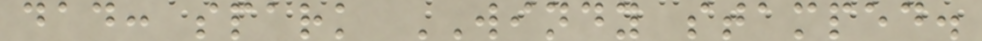dad: spark WINDY stamped.
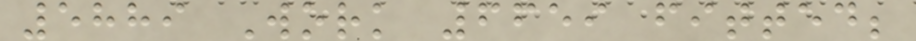5889 Work 6659 fitted;
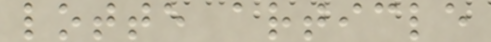lotte article
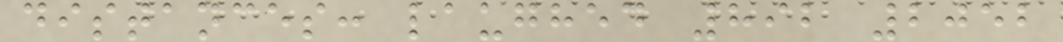distances: laughed 892 2052
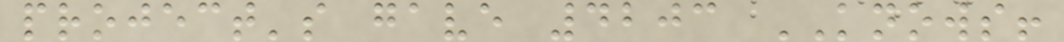project's gave 4203 KNOWS!
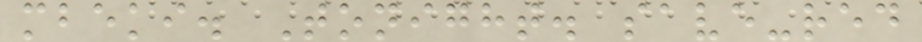mbeki. Tonight. save-red
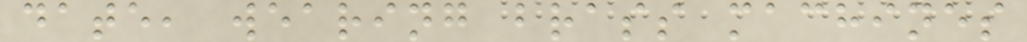date, wearing brass machines
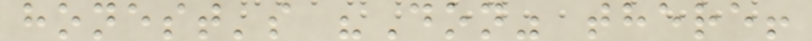honest's "Don" there!
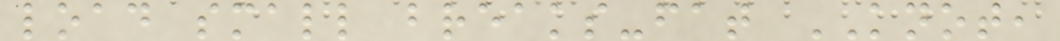load small breaks-fat KNOT,
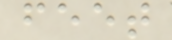feet
